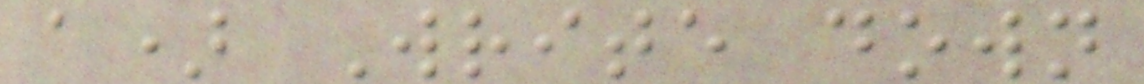a) Write down
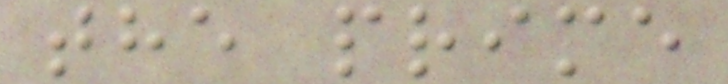the prime
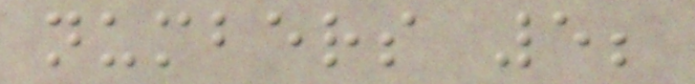numbers 5;
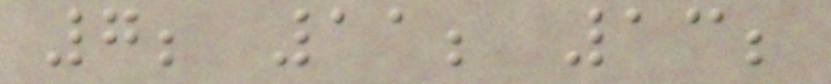7; 11; 13;
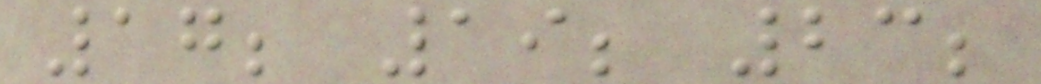17; 19; 23;
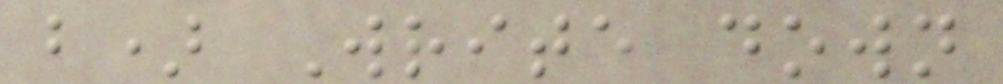b) Write down
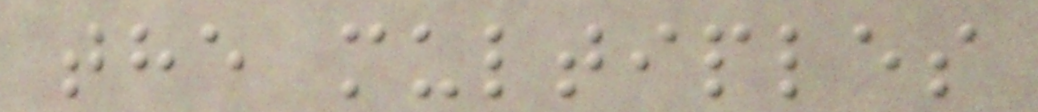the multiples
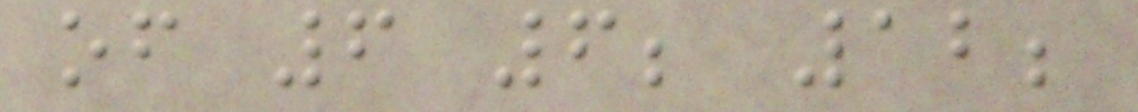of 6 6; 12;
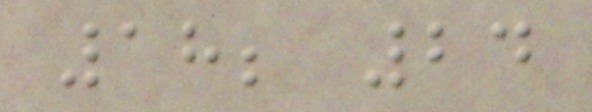18; 24
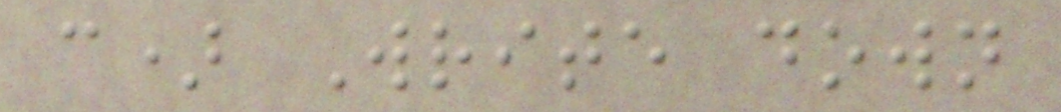c) Write down
